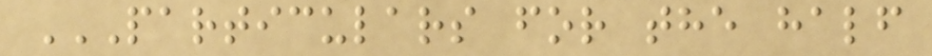PARTICULARS FOR THE HALF
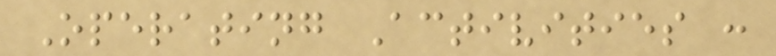Operating Activities :
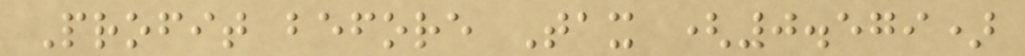Profit before Tax (0.579)
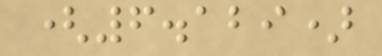(6.129)
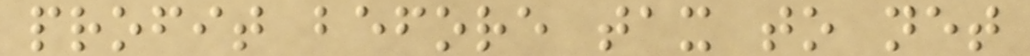profit before tax to net
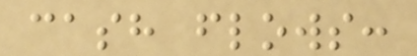cash flows:
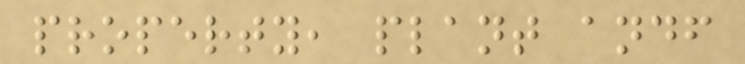property, plant andf
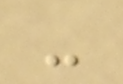-
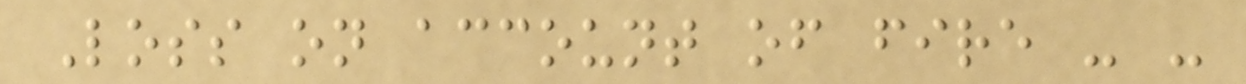Loss on account of fire - -
